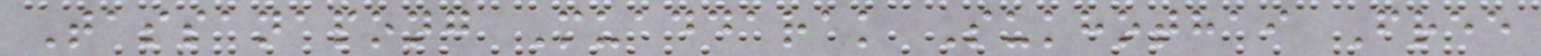Tassanapong Muaddarak Sukhothai Free
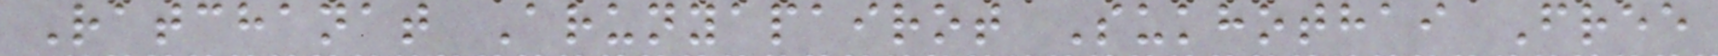Ratchanat Arunyapairot Sukhothai Free
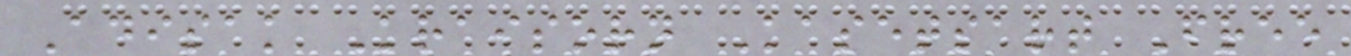Adisak Kraisorn Kasetsart Free
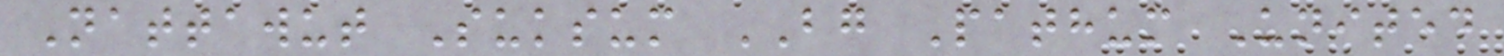Nattawut Suksum BG Pathum United
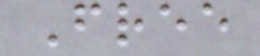Free
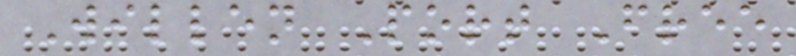Willen Port Free
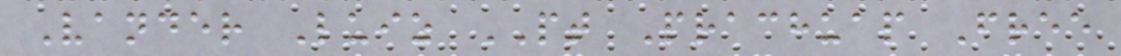Vander Luiz PT Prachuap Free
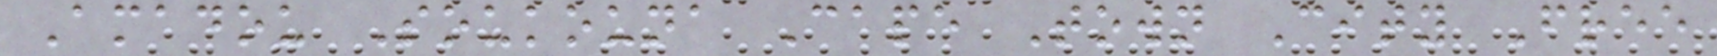Amadou Soukouna Cape Town City Free
